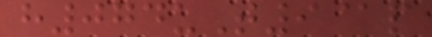h074uT9@p
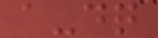a-dq
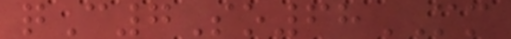qC7So68MM
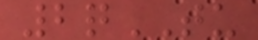2qTU
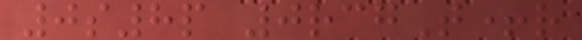0s8p 0rcgT+r
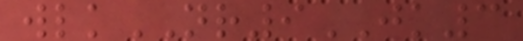wlkNR9JK3
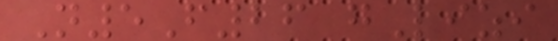N5F26 gLizi
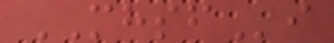MHSFi
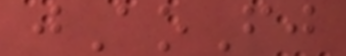jAoFj
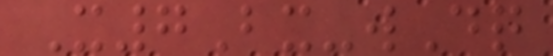X7Bx-wDq
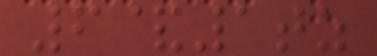6&1tz
